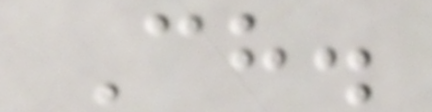Ch.
